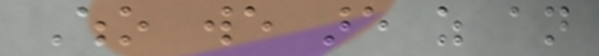Who we are as an
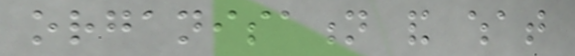organisation and what
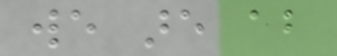we are about
